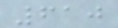610
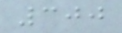300
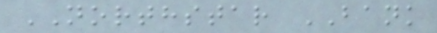NORTHSTAR BANK
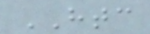HTC
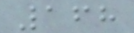168
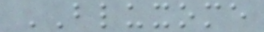BLUXOME
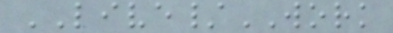LIVE/WORK
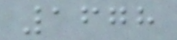1678
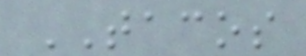TACOS
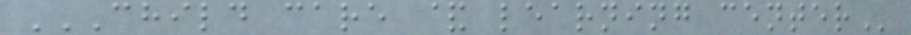CHILD CARE & LEARNING CENTER
